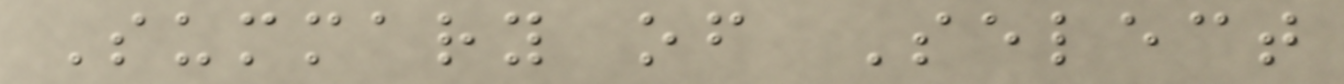Summary of Select
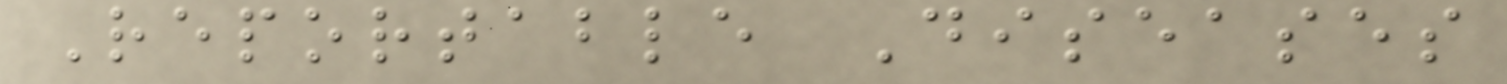Reportable Diseases
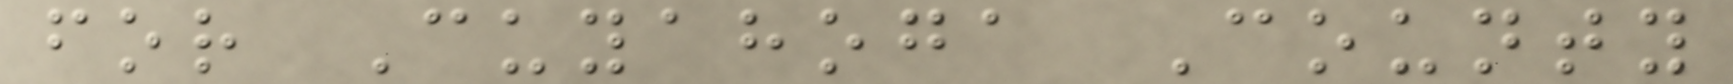for Cuyahoga County
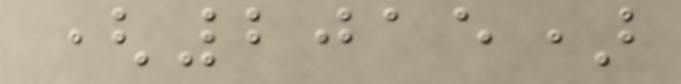(2015)
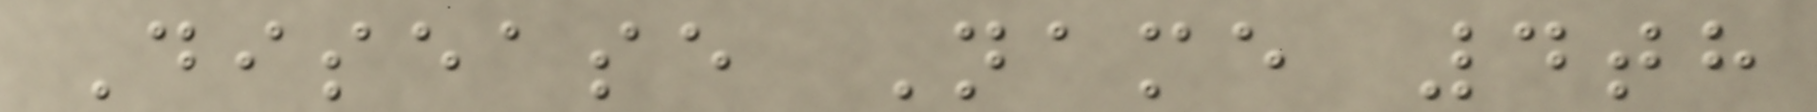Disease Name 4th
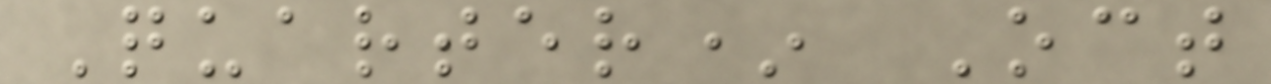Quarter* Oct
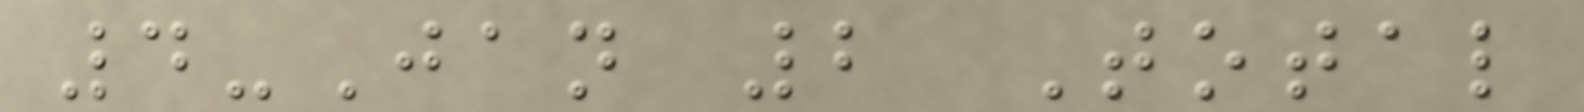4-Jan 2 Total
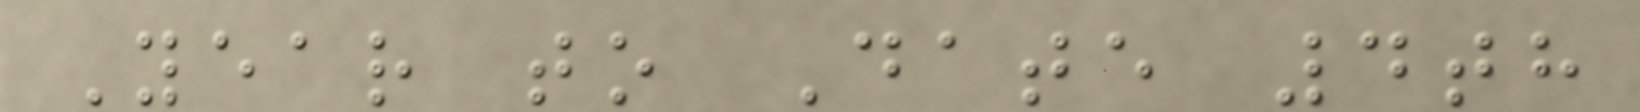Year to Date 4th
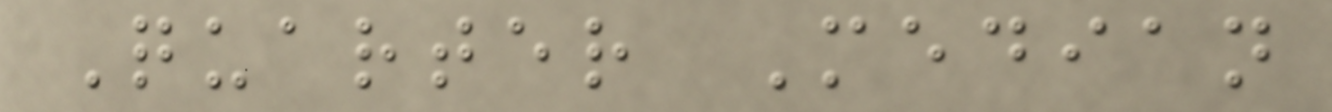Quarter Median
